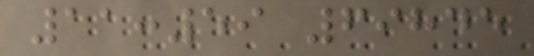11:59 69845
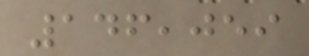146,059
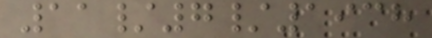11/7/1938
